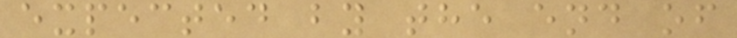expected by the end of
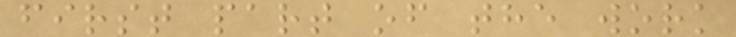first part of the work
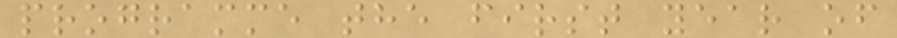programme the first year of
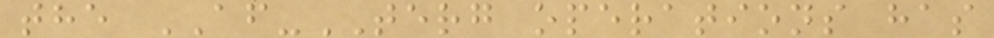the AF-TERG operations has
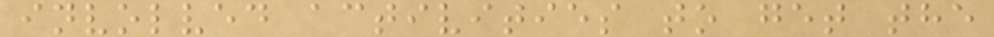involved activities to get the
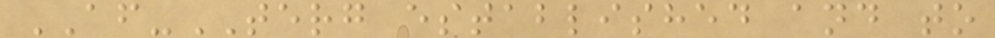AF-TERG established and to
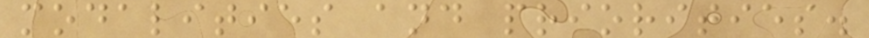modalities and priorities.
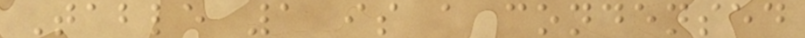Table 1 is a condensed
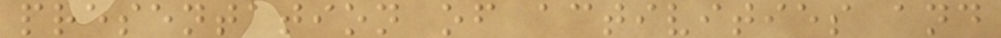presentation of activities and
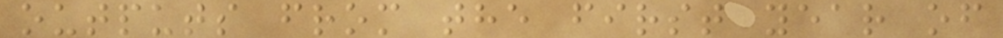outputs from the first year of
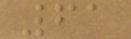61
